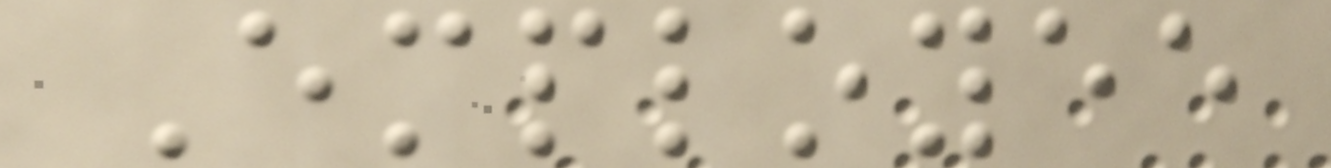Employee
